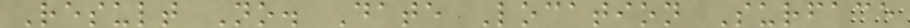Result No. Date Location Surface
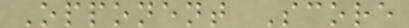Opponent Score
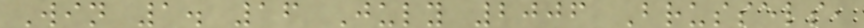Win 1. 16 July 2006 Brussels,
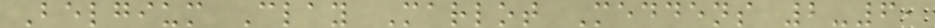Belgium Clay Marlot Meddens 2-6,
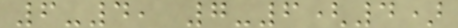6-4, 7-6(4)
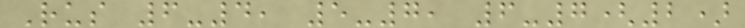Rus 6-4, 5-7, 6-7(2)
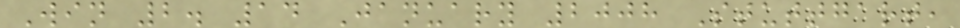Win 2. 14 January 2008 Stuttgart,
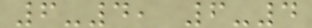6-4, 6-4
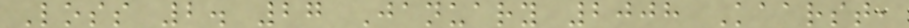Loss 2. 27 January 2008 Kaarst,
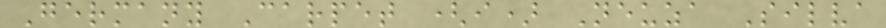Germany Carpet (i) Neuza Silva
